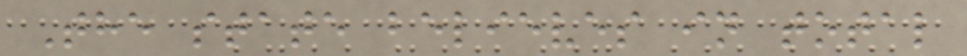The state believes in total
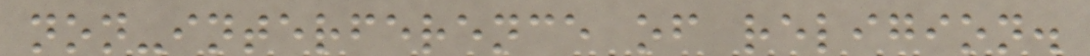non-interference of religion.
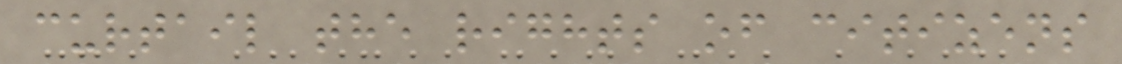curtail the rights of citizens
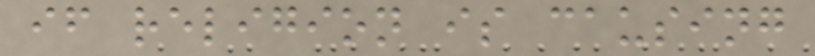if religion is causing
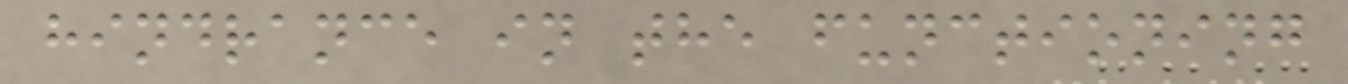hindrance in the functioning
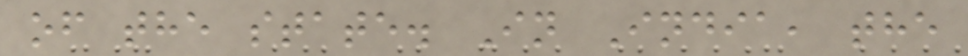of the state. In India, the
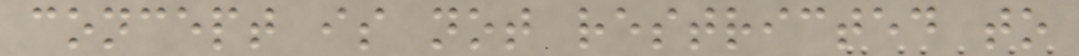concept is not restricted to
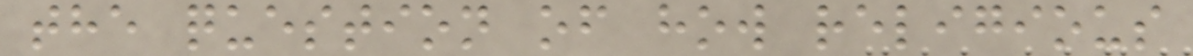the question of how religious
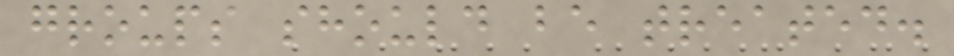groups should be treated.
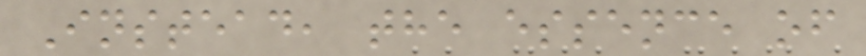Instead, the essence of
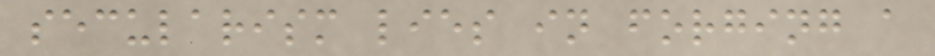secularism lies in forging a
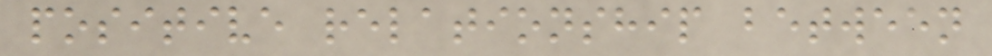positive relationship between
